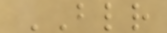BLR
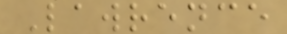Lawrence
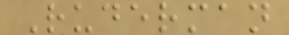Ruderman
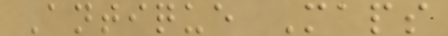Antique Maps
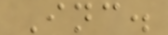Inc.
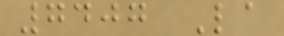7407 La
